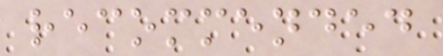recommended
